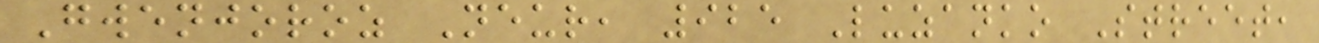Gwenjoroz Neur, 925 Luzanko Street,
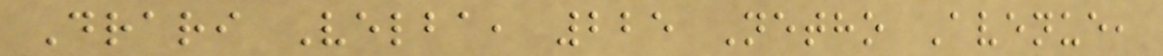Drari Velba, 225 Netho Avenue,
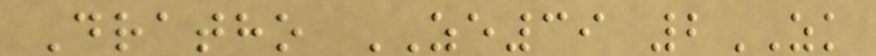Dratho ZE39 2ZK
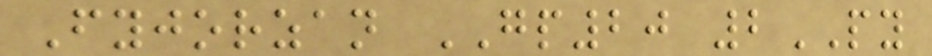Fyjorzan GP20 2PY
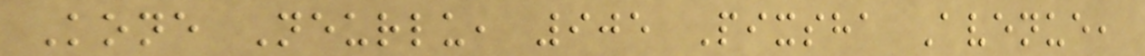Kone Neurlu, 905 Pixsha Avenue,
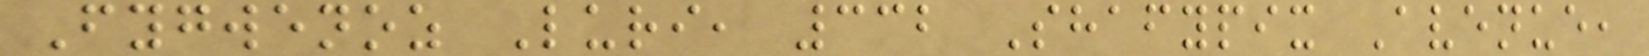Fygwenoz Luri, 332 Shafypix Avenue,
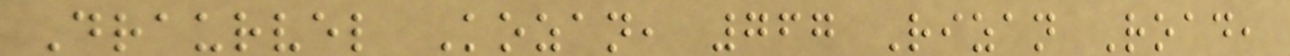Draurvel Kozan, 767 Rizan Road,
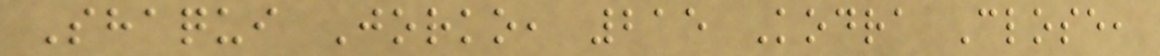Shaqui Jorko, 215 Kodra Close,
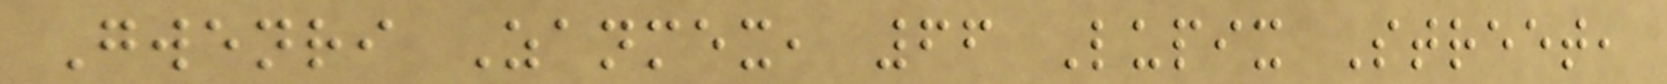Gwenri Zanmex, 66 Lupix Street,
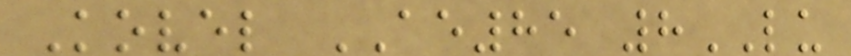Kovel AE85 8LU
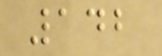142
